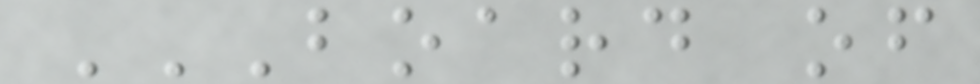BOARD OF
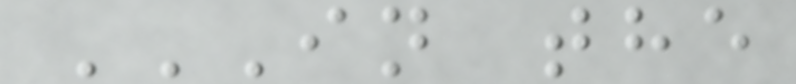IN THE
